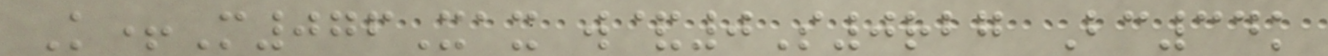K+M076Xax w&0S0rbg Bc34k
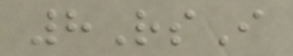8RsI
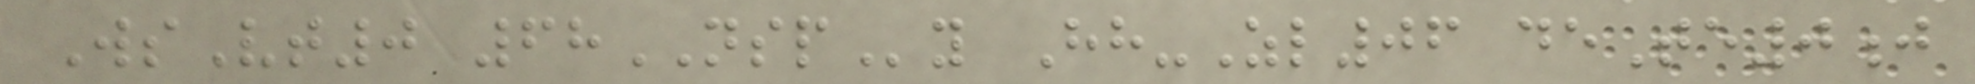WsVt0 68NSPy Hh-Zl06 deTe0j
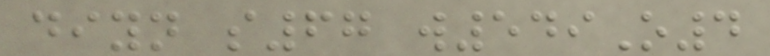diyn s67 w549O4
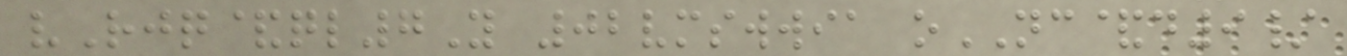vRjq&ql7Y 02vmswwia oNC&d9/
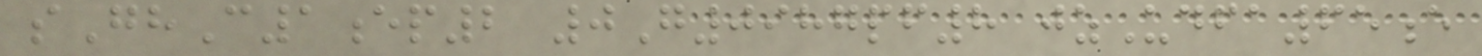sGhC1ep2 0G0987pf8 jzUdfa65e
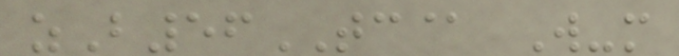zB56TC@ W-m
